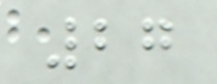27
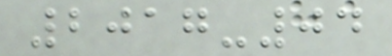2017-04
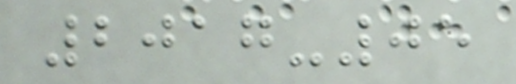2017-05
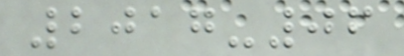2017-06
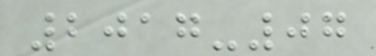2017-07
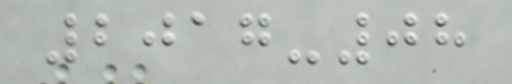2017-08
